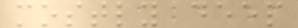mostly deep
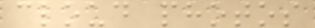cloud photos
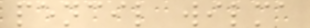pencil wilma
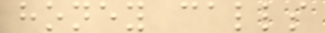honey calls
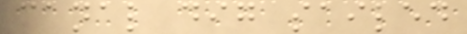canal dig sailed
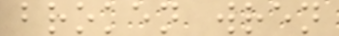broken wren
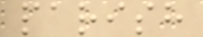parish
